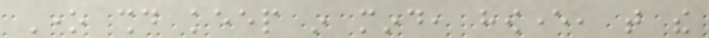One should keep in mind, however, that the
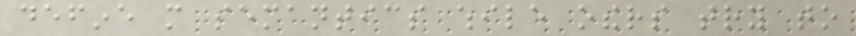define more semantics while others try to
